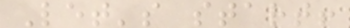Let's start!
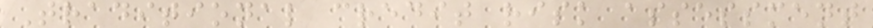Traditional credit risk assessment
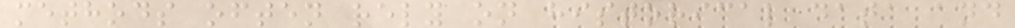methods often rely on historical data and
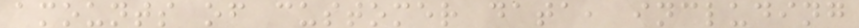amounts of customer data, including
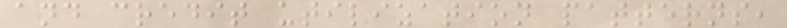and credit utilization patterns,
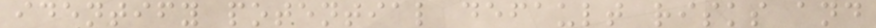identify potential default risks and
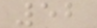52
